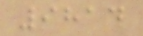9814
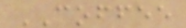COFFEE
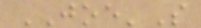JOE'S
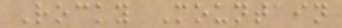Rocky Mountain
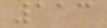113
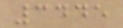3445
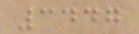3447
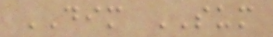DIM SUM
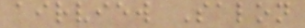airview Salon
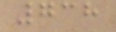738
